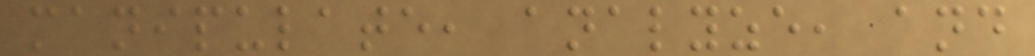manipulate, analyze, and
